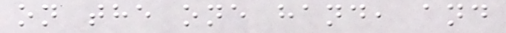on the one hand, and
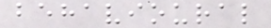behavioural
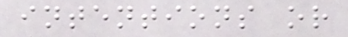intentions or
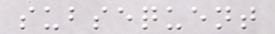subsequent
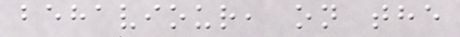behaviour, on the
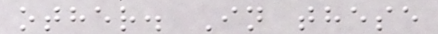other. In these
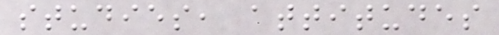studies, attitudes
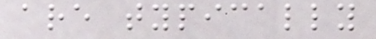are typically
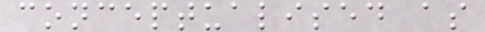conceptualised as
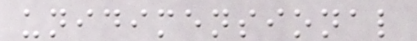unidimensional
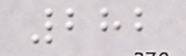282
